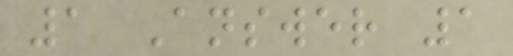1 Answer 1
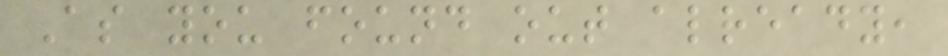As you found out already,
